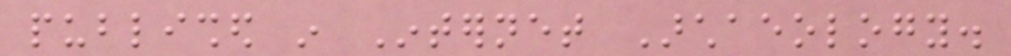published in Internet Archaeology.
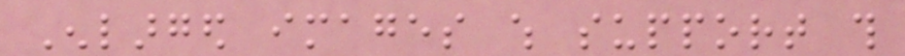Enlarged images which support this
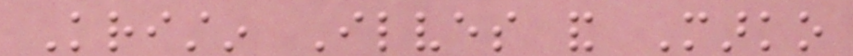Kristin Ilves and Marko
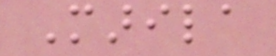Marila
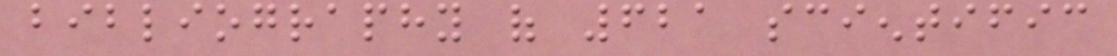bibliography of 621 scientific
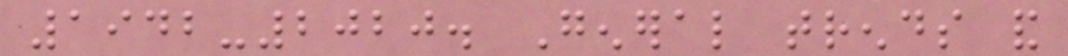1942-2020. General trends and
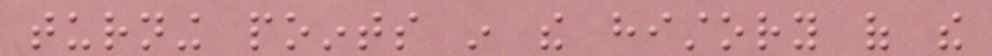turning points in the history of the
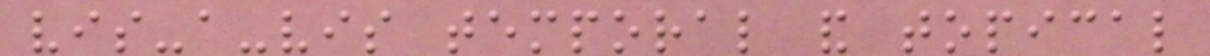vis-a-vis temporal and topical
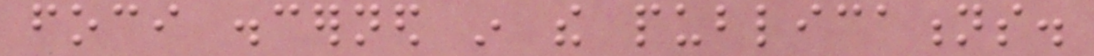foci discerned in the publications.
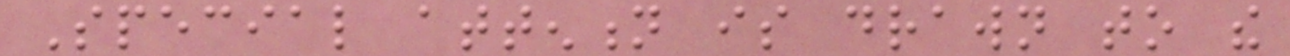Special attention is drawn to the
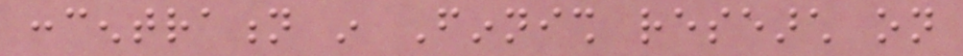concentration in Finnish research on
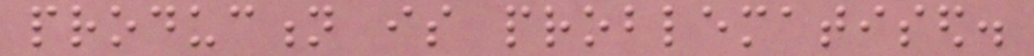production is problematised.
